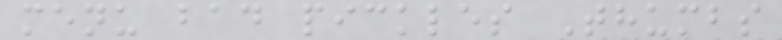menu bad pickles Thumbs
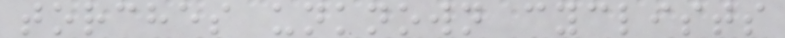torches unknown cyclists
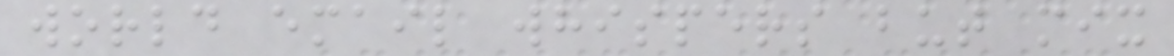world email whispers but mix
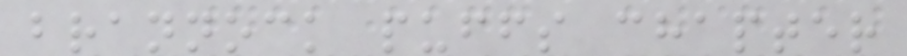brannock puffs chapter
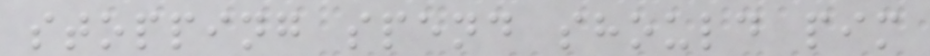stopping spend should pim
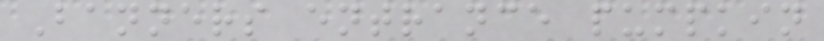Banners entrance pumpkin
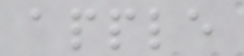apple
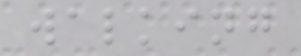walking
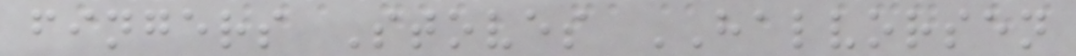fingers Stoves HALVORSEN
